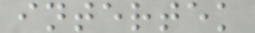intertek
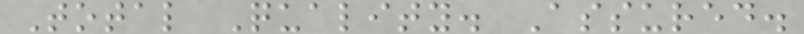Total Quality. Assured.
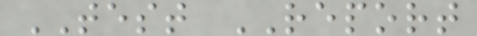TEST REPORT
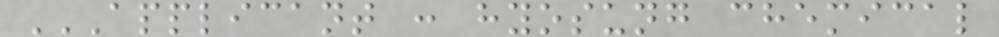APPLICANT : HYOSUNG CHEMICAL
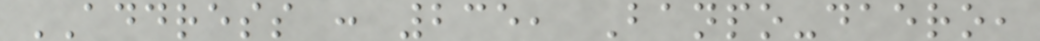ADDRESS : 235, Banpo-daero,
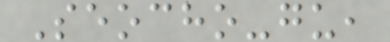Seocho-gu,
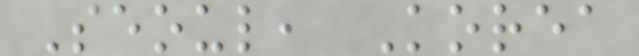Seoul, Korea
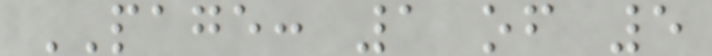PAGE: 1 of 5
